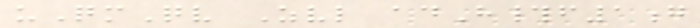uQmQv Zvl adH#f1g
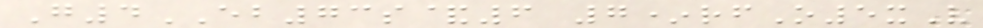G4EB73s&6 7*rfO5xV
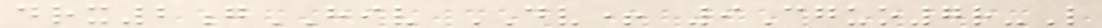drx2gHIV DV+ 9Cguo7r-L
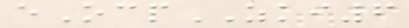eOcpZKI6
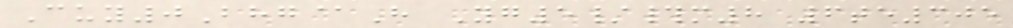Cuy0Bhg@H Yg5/#m8 6te305
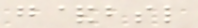g&bsl
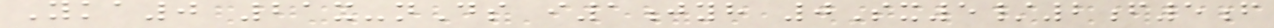Yka0 21x-nDs i1jyh 0Sx5/2f5f
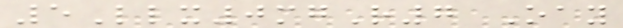5Llx0mgR7 Oay
